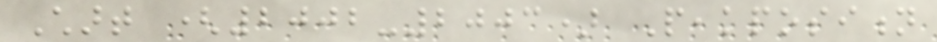Chart (2002-2003) Peakposition
